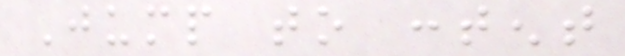Jump to content
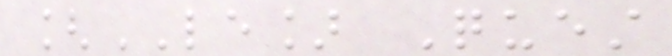[LE] Quest
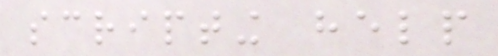scripting help
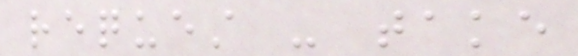request - take
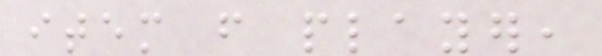item from player,
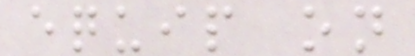equip on
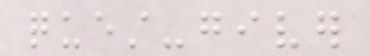quest-giver
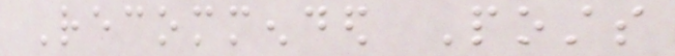Recommended Posts
